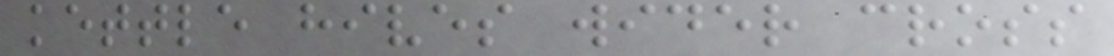kettle hives wider cross
